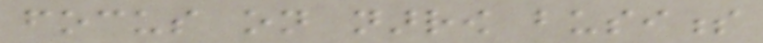focus on narrow business
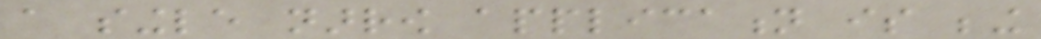a single narrow application is being
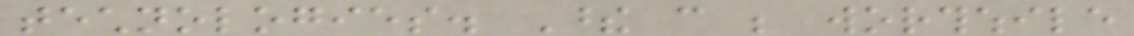technologies. These can be worthwhile
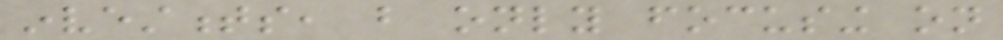investments, but only focusing on
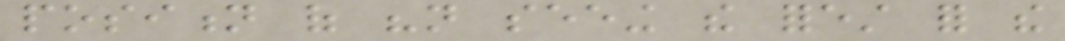position of "not seeing the forest for the
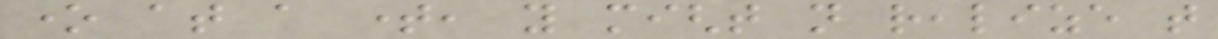one at a time, you might not realize that
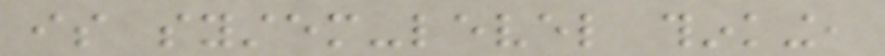is system-level thinking,
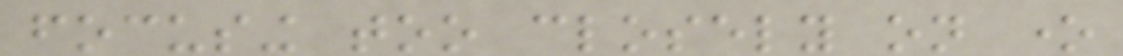focusing too closely on one
